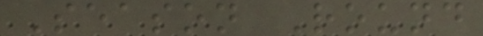Season Round
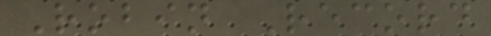Robin Record
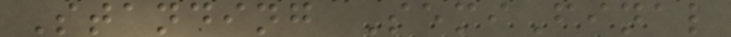Standing SemiFinal
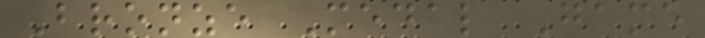Bronze Medal Game
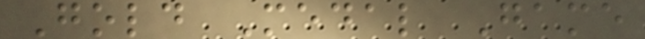Gold Medal Game
